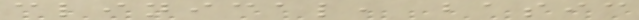clinical, basic
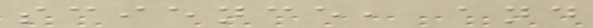science, and
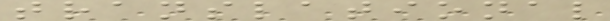translational
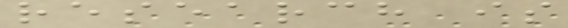research is
